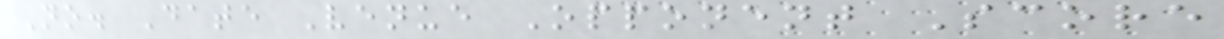No. Date Venue Opponent Score
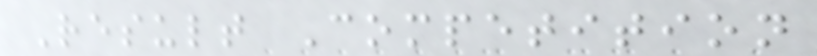Result Competition
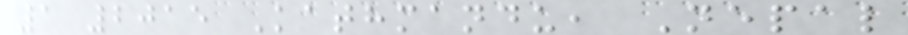1 2015 Kathmandu, Nepal
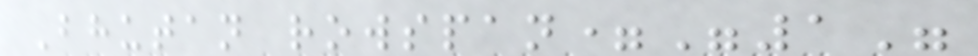Bhutan rowspan="1"
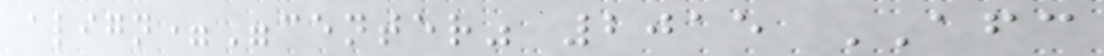align="center" 2015 AFC
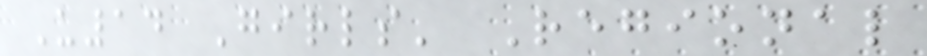U14 Girls' Regional
